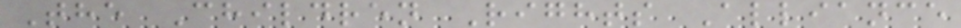The Children Rights Alliance
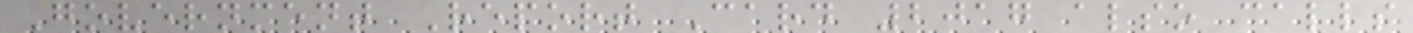Government Report Card 2017 also calls
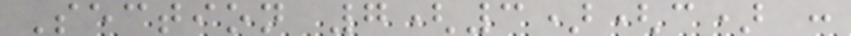Section 7(3)(c) :
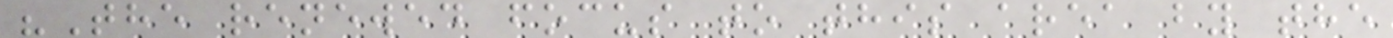"The renewed focus to this area by the
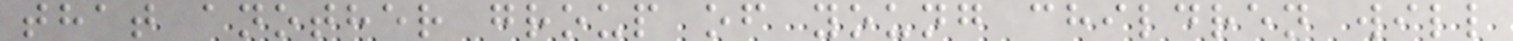that another group of young children will
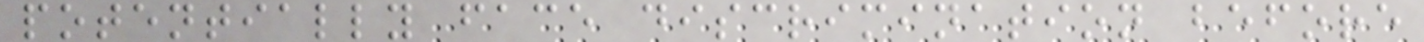potentially face discrimination before
